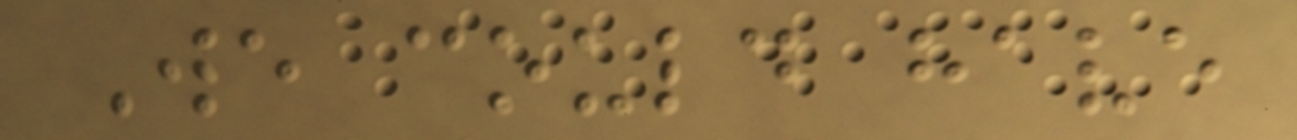We could have
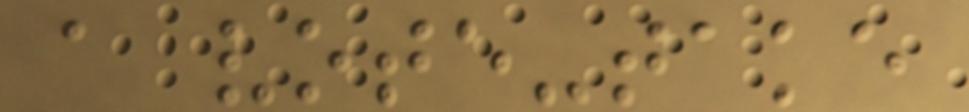a vote-take
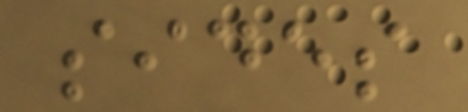sides
